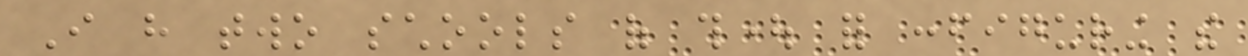I have two schools of thought for configuring the
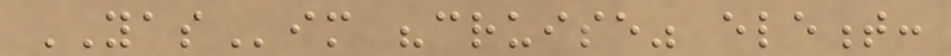YASim "cruise" element:
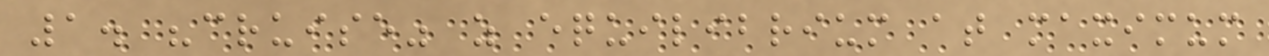1. "cruise" as equilibrium at maximum
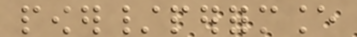power/performance
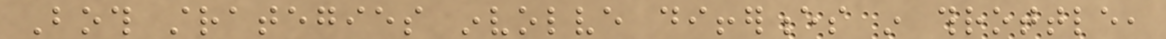Both strategies involve differences in throttle,
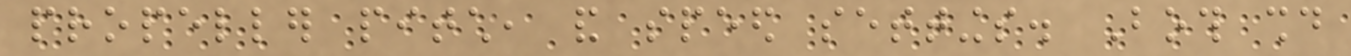propeller pitch, and speed settings. Both should
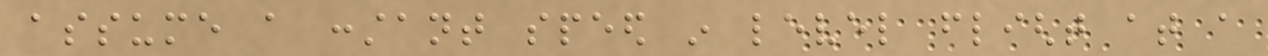assume a constant speed in level flight at a
